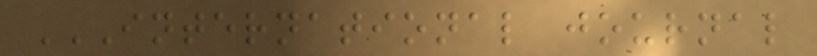INTERNATIONAL JOURNAL
